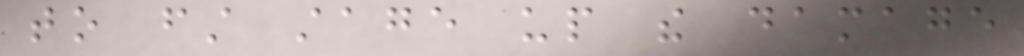to first stage up the damage
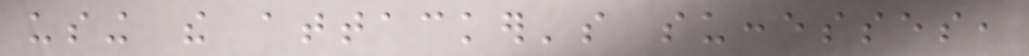using the attacker's successes,
